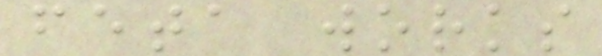feta works
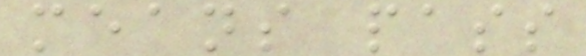means pass
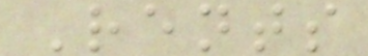Rents
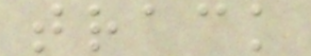track
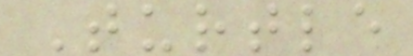Turtle
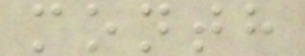month
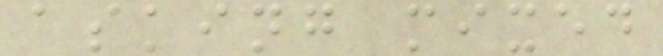asking mixed
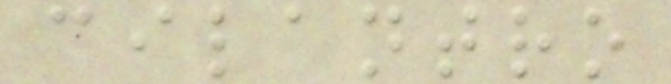cilantro
